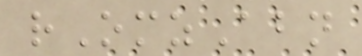rOmzAbn
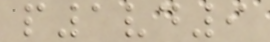p1vd9
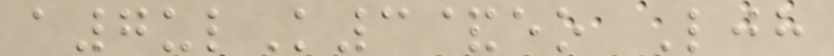a7ulK3&eo Ljh
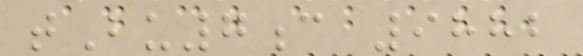tBu7c 9882
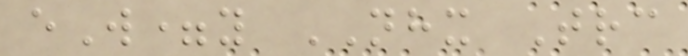eW=y NHX Trc
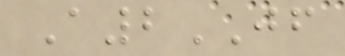A2JF
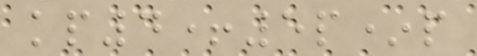kp4+5p*p
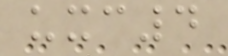uxc4
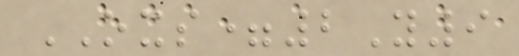OXS=2Y9
